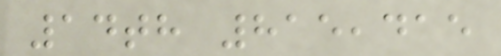14th 815,415
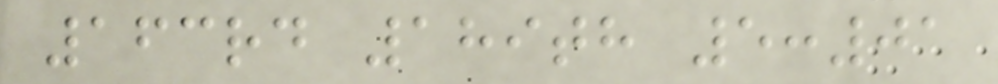163rd 189th 5:01
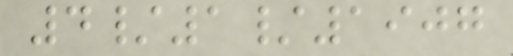4/1/1907
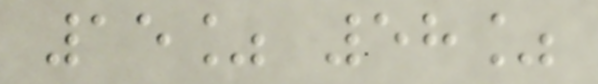15% 58%
